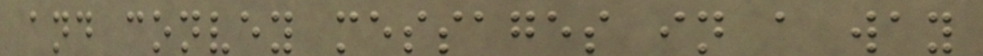and convey messages in a way
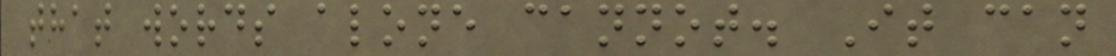that words alone cannot. It can
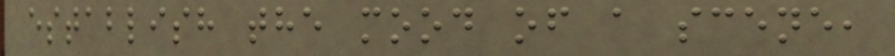establish the mood of a scene,
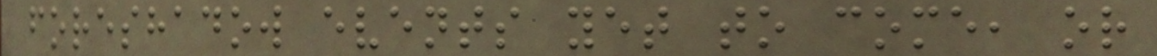foreshadow events yet to come, or
